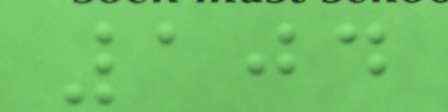104
